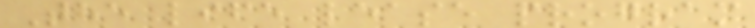The life lease program
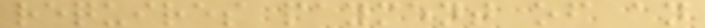requires payment of an
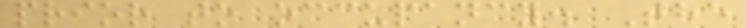prior to occupancy. The
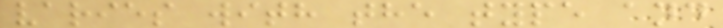varies with the type and
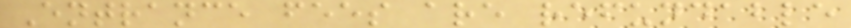Entrance fees are refundable
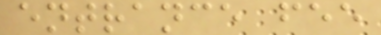entrance fee
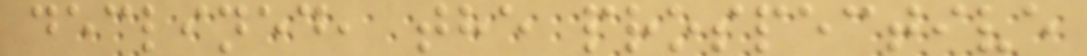declined, the prospective
